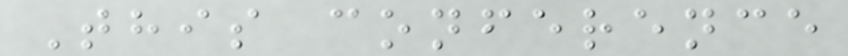This conference
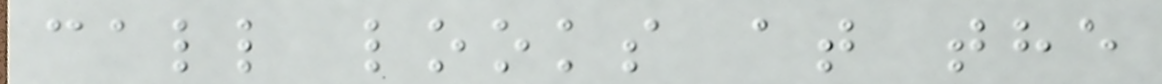call looks at the
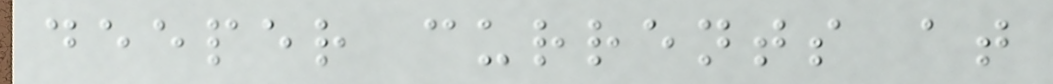deeper currents at
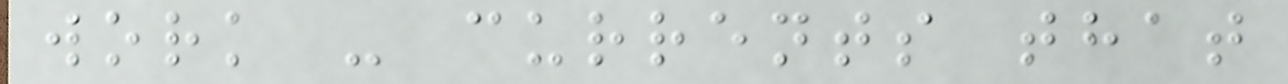work - currents that
